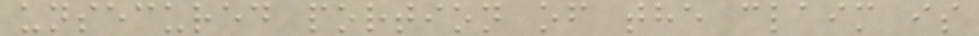unsecured portion of the claim is
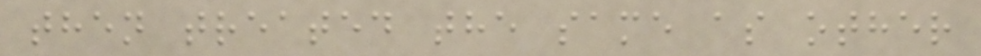then treated the same as other
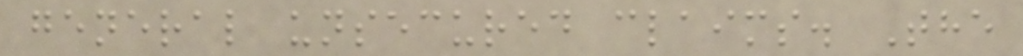general unsecured claims. The
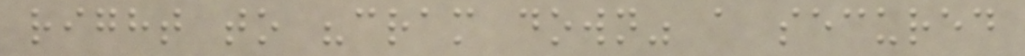right to "cram down" a secured
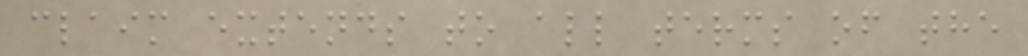claim extends to all terms of the
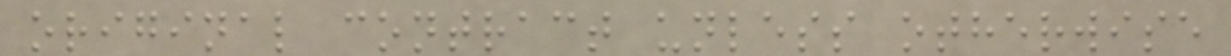original contract unless otherwise
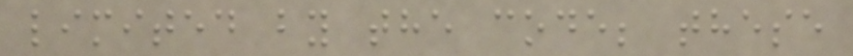limited by the code; these
